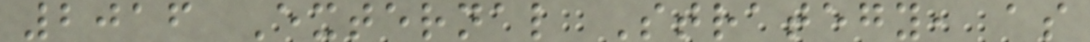2016 External Strategy, as
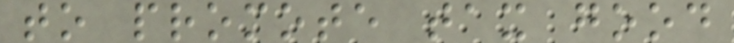to promote tax good
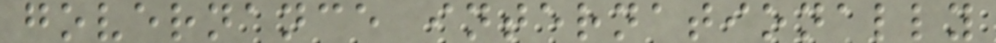governance internationally
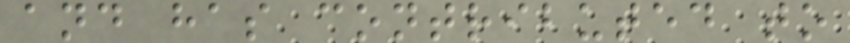and has contributed to
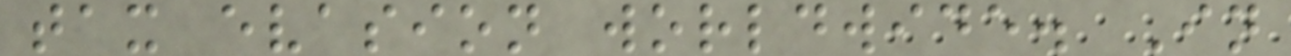tax evasion worldwide. In
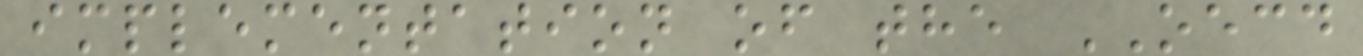implementation of the OECD
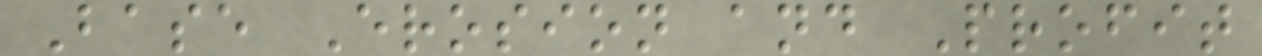Base Erosion and Profit
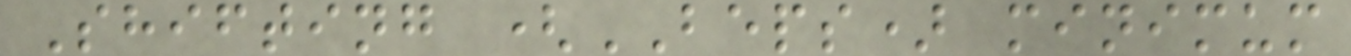Shifting (BEPS) minimum
